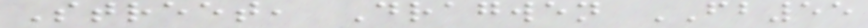Street, Dragwen FB55
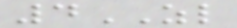4ZL
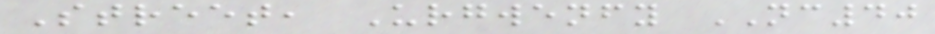Street, Urgwenfy NC40
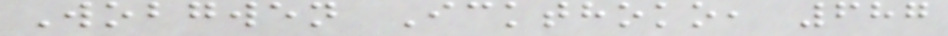Wobgwen Ickthoko, 687
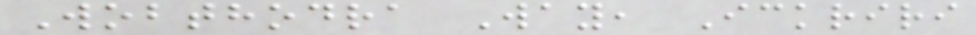Wobthodra Way, Ickriri
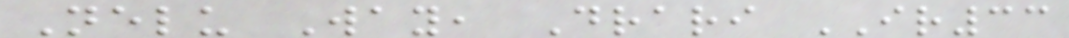Nelu Way, Drari IR33
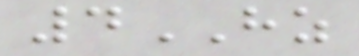4HZ
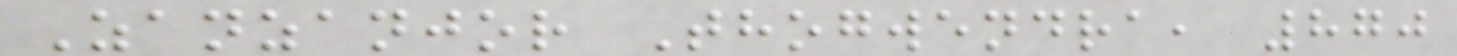Zanzanjor Thogwendra, 870
